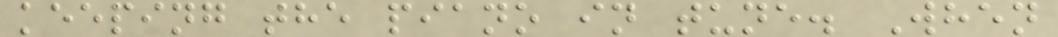keeping the piano in tune. When
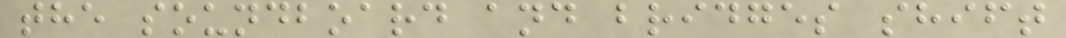the soundboard and bridges shift
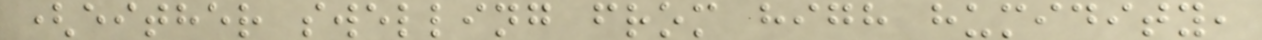(either swelling from high humidity,
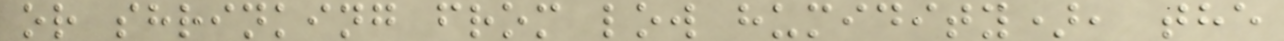or shrinking from low humidity), the
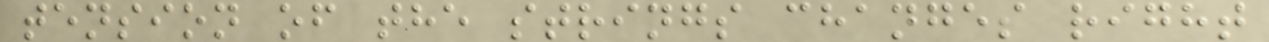tension of the strings changes right
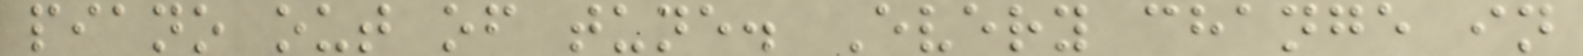piano out of tune. Every change in
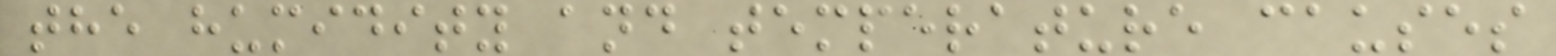the humidity and temperature causes
